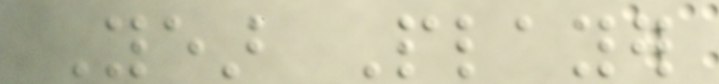Year Player
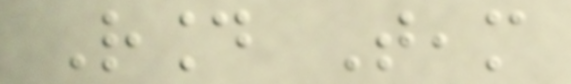Round Team
